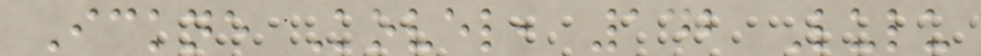Ickne Kovel, 142 Lulu
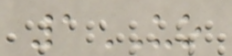1UO
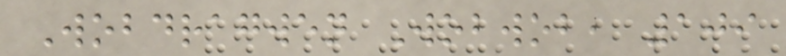Wobdragwen Wobwob, 109
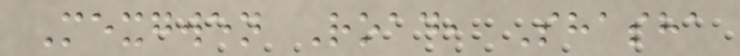Mexgwen Road, Shasha
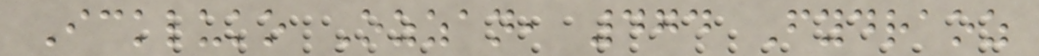Ickluko Ozzan, 474 Fydraoz
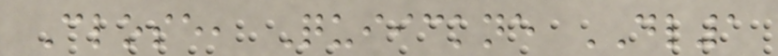Close, Quiickne DL1
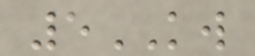5KW
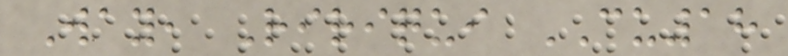Way, Ririqui CU18
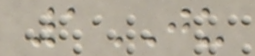1JU
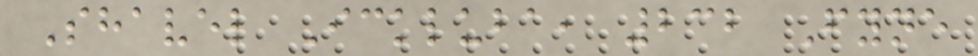Shavel Ickluba, 232 Fyne
